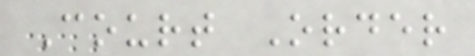Court Order
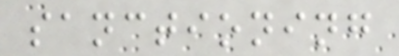sanctioning
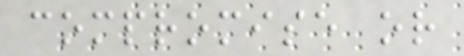compromise or
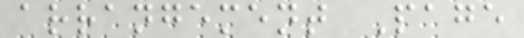arrangement Page
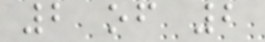2 of 2
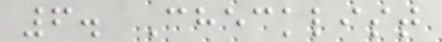6. Checklist
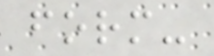form-
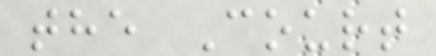the Court
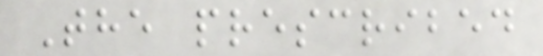The prescribed
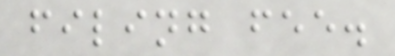filing fee.
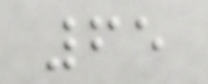65
